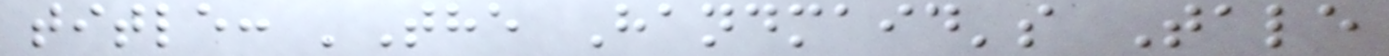title: 'The Handmaid's Tale
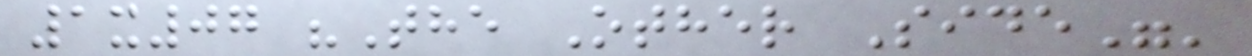1x07 "The Other Side"'
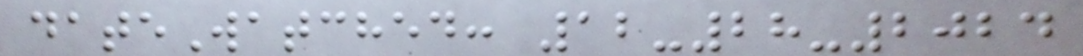dateWatched: 12-28-2024
